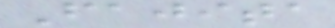Fajita
